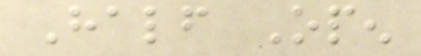Half Open
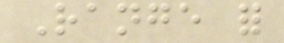Range for
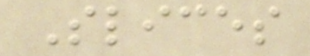Slices
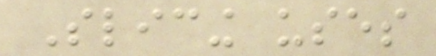Slicing uses
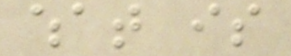what is
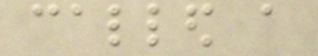called a
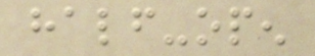half-open
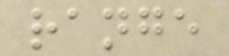range
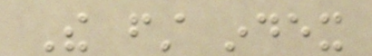The first index
